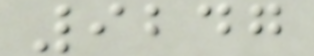9247
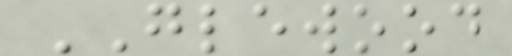GLEWOOD
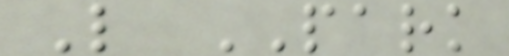L PARK
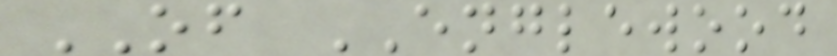OF ENGLEWOOD
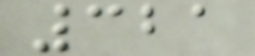321
